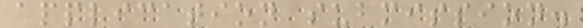application submission.
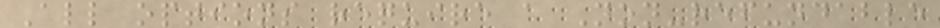All options require a Non-refundable
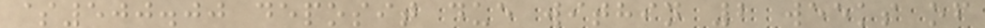$500.00 deposit due within 2 weeks of
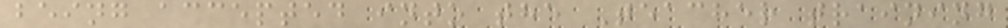being accepted into the Teacher training
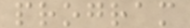program
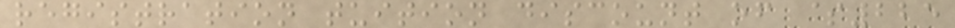registration tuition discount of $225
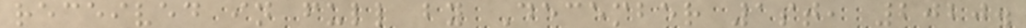received in full by December 1st, 2020.
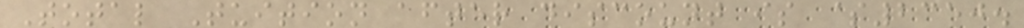Total Tuition after discount is $2350.
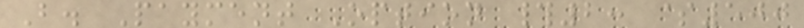B. Payment Option #2: $500
